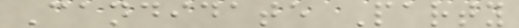Candidate Party
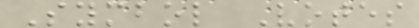Symbol Votes
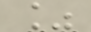%
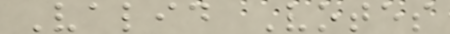Valid Votes
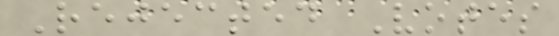Rejected Votes
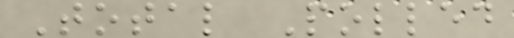Total Polled
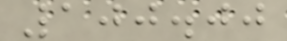100.00
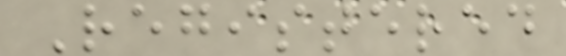Registered
